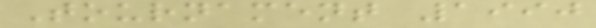Tournament 1990
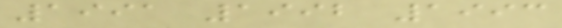1991 1992 1993
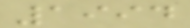1994
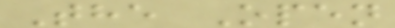The Open
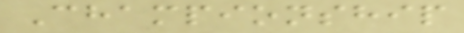Championship
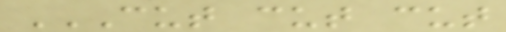CUT CUT CUT
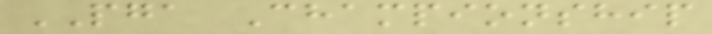PGA Championship
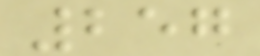257
